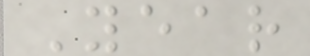Year
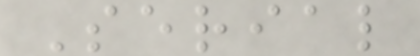Serial
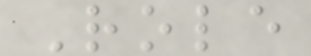Role
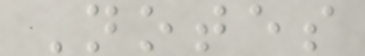Notes
